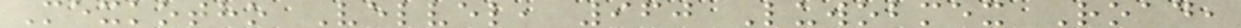Mexkotho Velvel, 960 Luwobmex Road,
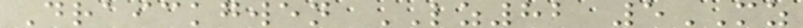Draickgwen LZ82 5MZ
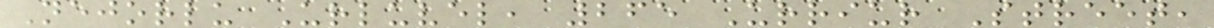Nejorlu Urluvel, 265 Urriur Street,
